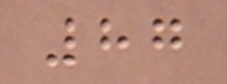87
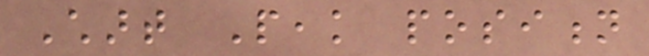Chart Peak position
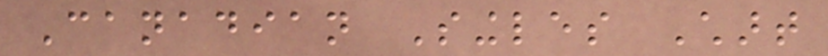Canadian Singles Chart
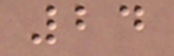24
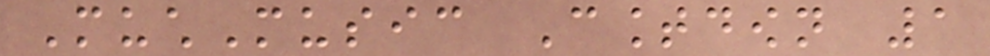MuchMusic Countdown 1
